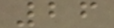26
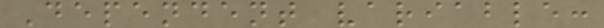Dependent variable:
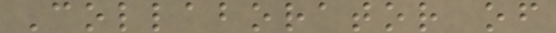Collaborator of
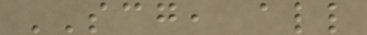SCG, all
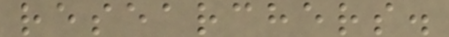researchers.
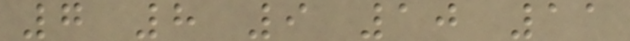7 8 9 10 11
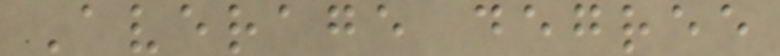Average degree
